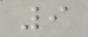9
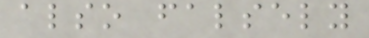also falsely
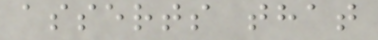asserts that
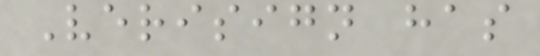Verisign has
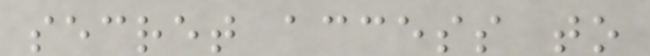secret access to
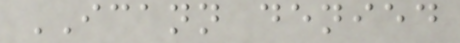ICANN denied
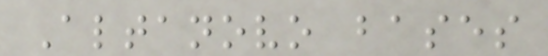Altanovo bases
